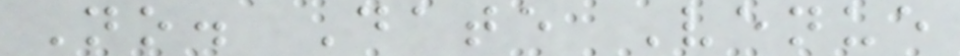No. Date Venue
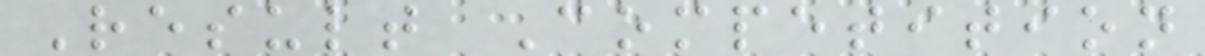Result Competition
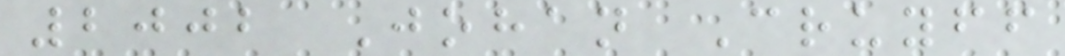2002 Johan Cruyff
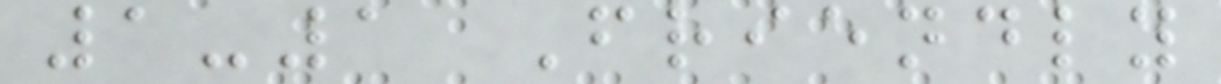1-1 Friendly
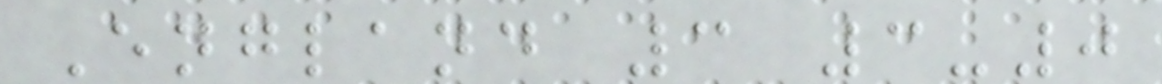England 3 3-0
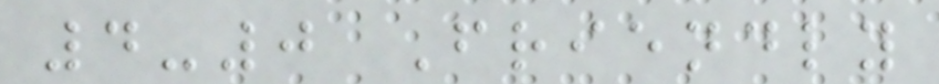4-0 Friendly
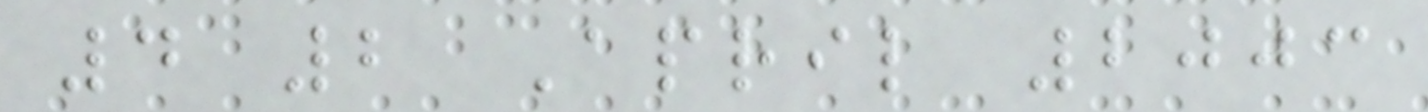4 2 April 2003
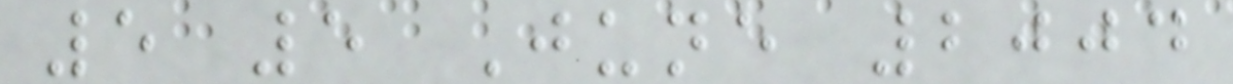5 5 June 2004
